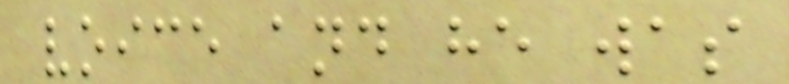voice and he was
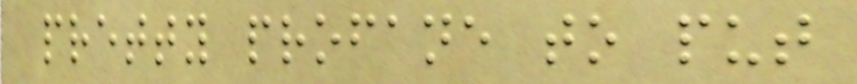pretty profane to put
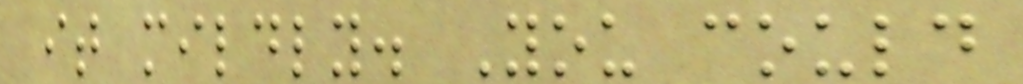it mildly. You could
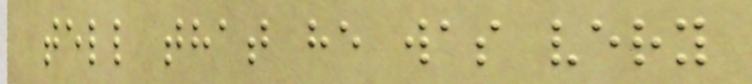tell that he was very
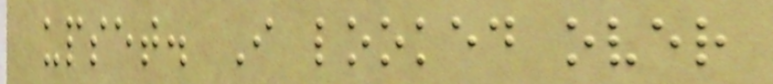upset. I looked over
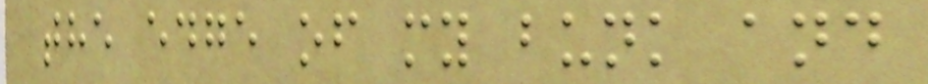the edge of my bunk and
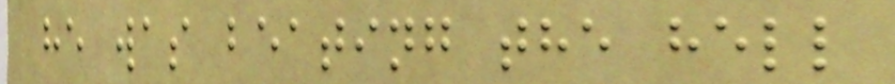he was beating the hell
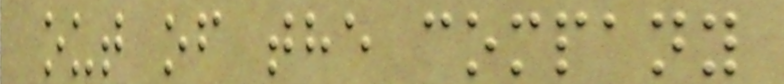out of the company
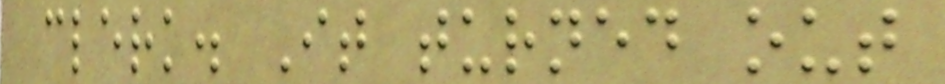clerk. It turned out
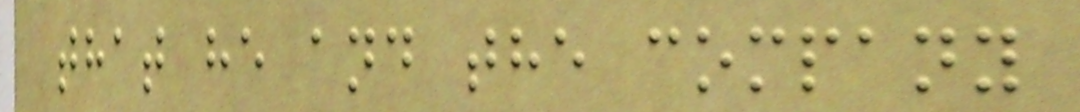that he and the company
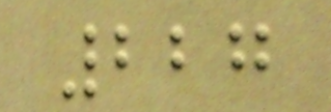227
